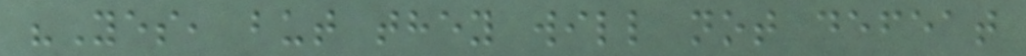"Yes, but they will not defeat
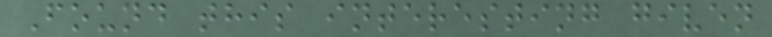Found this interesting given
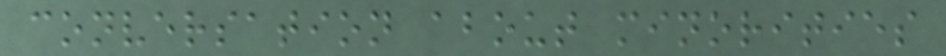conversation about minorities
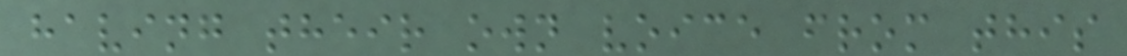having their own voice from this
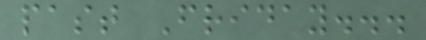past Friday...
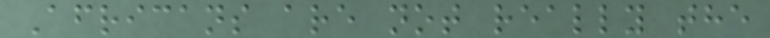Africans are not really the
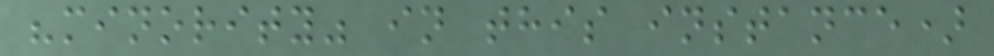"minority" in this instance)
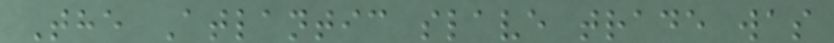The Atlantic slave trade was
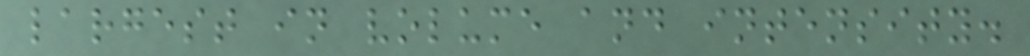largest in volume and intensity.
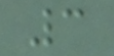3
